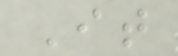It
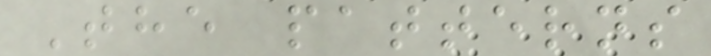The patterns
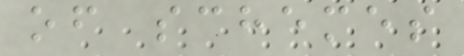of schemes
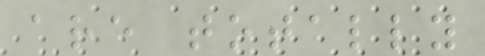are totally
